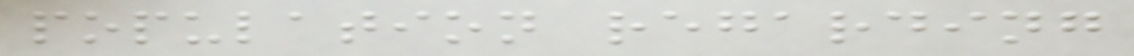population regarding
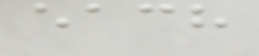each
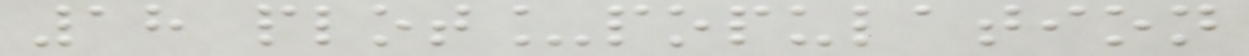18 plot_population
